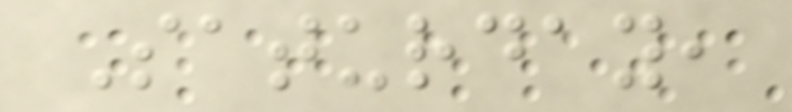Saturday,
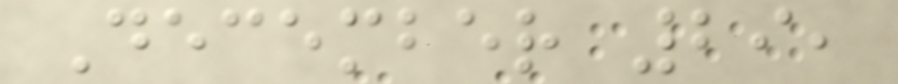December 29,
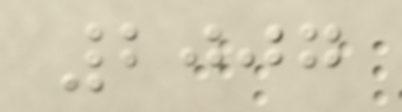2007
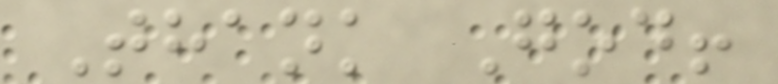Thank God!
